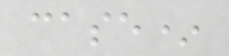case*
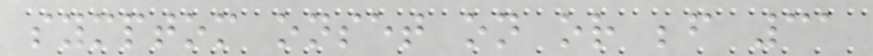symptom onset on or before 31
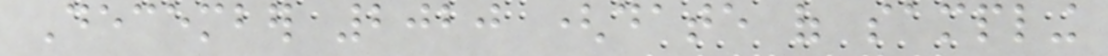December 2020 (date of sampling
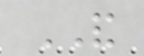AND
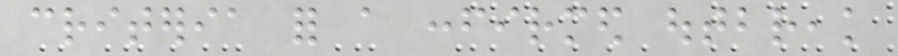criteria for a confirmed outbreak
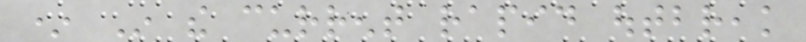* In the current rapid outbreak
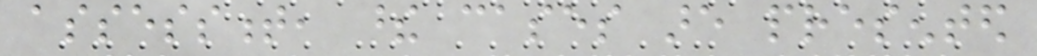assessment, these cases are presented
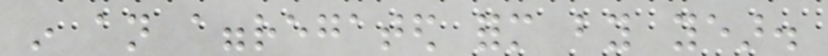in an aggregated form by year.
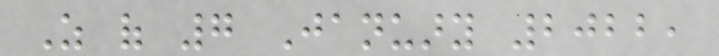As of 7 January 2022,
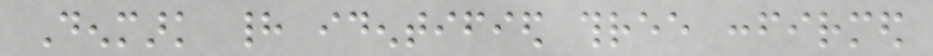Denmark had identified three confirmed
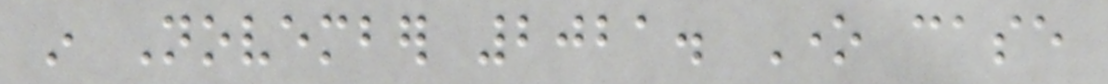in November 2021. One case
